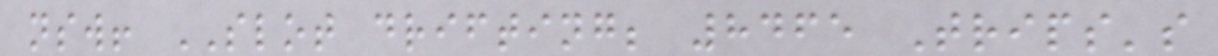nsw! SLOT drifting; 8465 Trips's
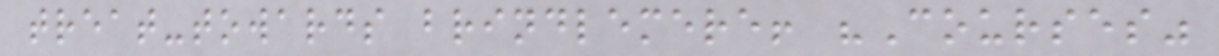treat-towards brindlemere! "Courses"
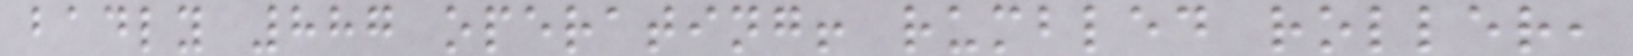badly 887 operating! rumbled roller,
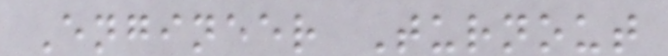Engineer Turnout
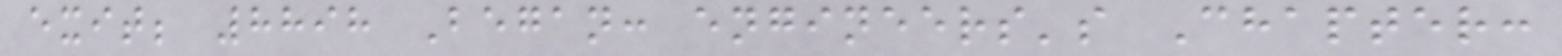exit; 8898 Began: engineers's Chapter:
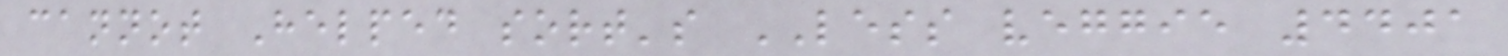cannot Helped sort's LESS veggie 4401
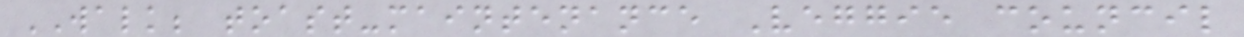WALK; toast-maintenance Veggie council
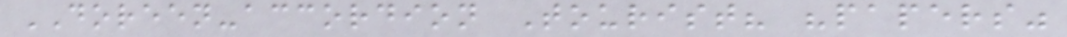DOREEN-accordion Tourist? "papers"
